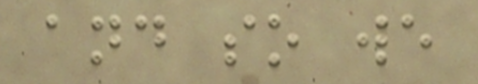and so we
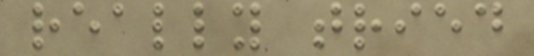really tried
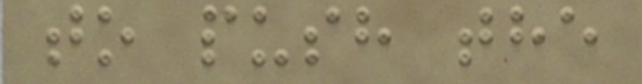to push the
